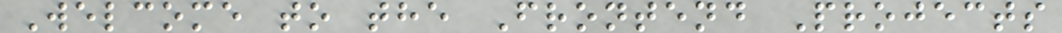Welcome to the Frontend Projects
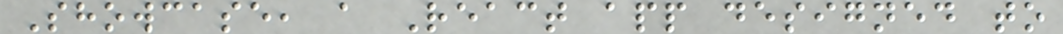Showcase, a React app designed to
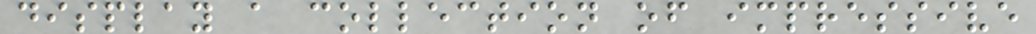display a collection of impressive
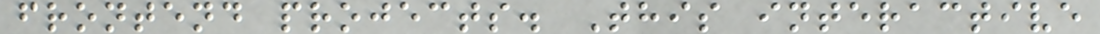frontend projects. This interactive
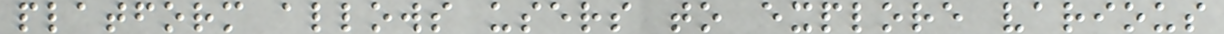platform allows users to explore various
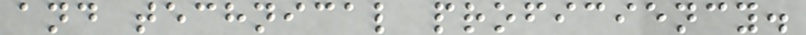and technical proficiency.
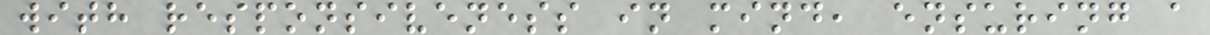with responsiveness in mind, ensuring a
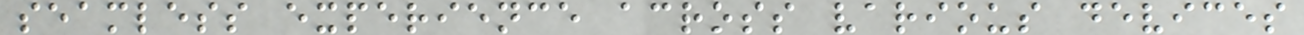seamless experience across various devices
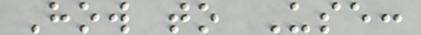How to Use:
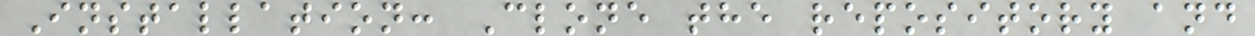Installation: Clone the repository and
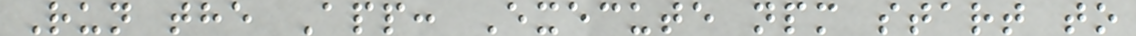Run the App: Execute npm start to
